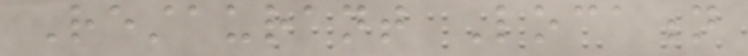Restaurant Location
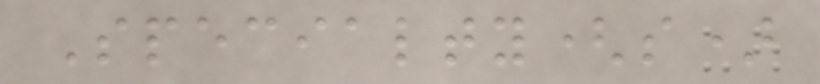Specialty(s)
